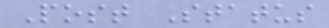Post Status
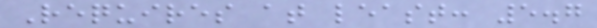Requires at least: 5.7
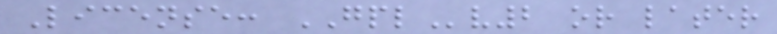License: GPLv2 or later
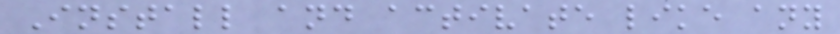Install and activate like any
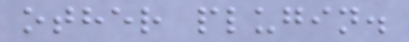other plugin.
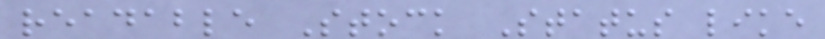readable Stock Status like
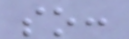so:
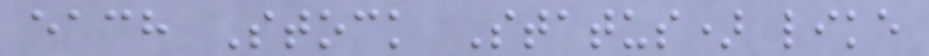each Stock Status) like
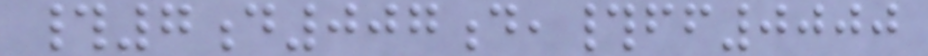#7d007d,#ff0000
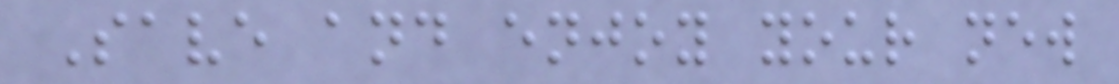Save and enjoy your new
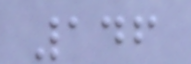146
